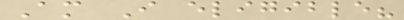Am I eligible?
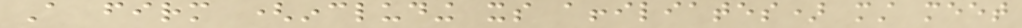A firm (including its affiliates) must meet
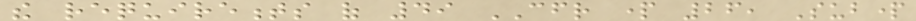the requirements of 49 CFR part 26, Subpart
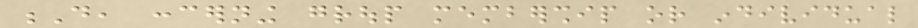D, concerning group membership or individual
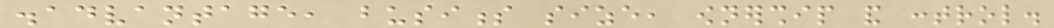disadvantage, business size, ownership and control.
